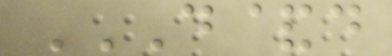D&D
